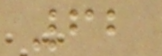62
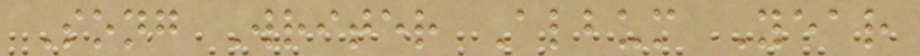Song Writer Album Year
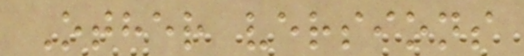Other versions
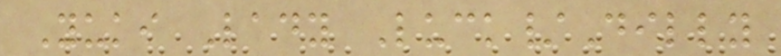Yuki Lady Luck/Dilly
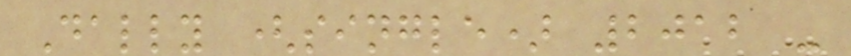Dally (single) 2012 -
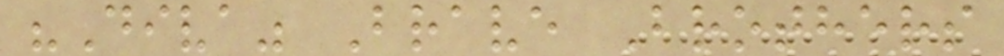"Diva" Brave Brothers
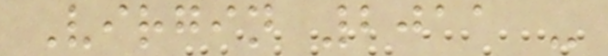Virgin 2011 -
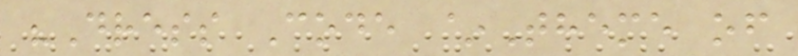"Dress Code ~Theme of
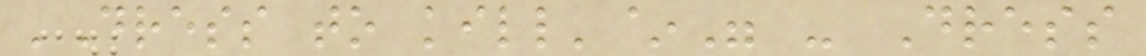'Dress to kill'~" - Dress
